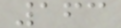163
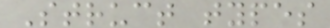Struct types
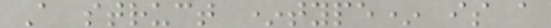A struct *type* is a
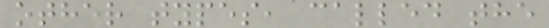other types, called the
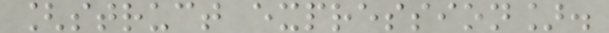[struct expression].
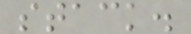stack.
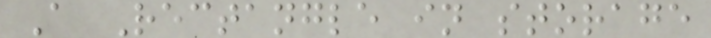A Rectangle in storage
